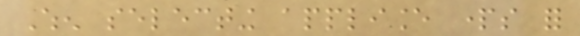When selecting appliance parts for
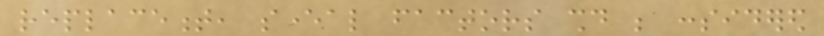replacement, several factors should be considered
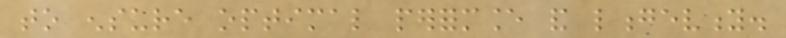to ensure optimal performance and longevity.
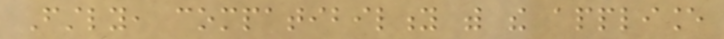Firstly, compatibility with the appliance
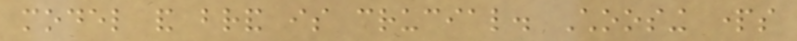model and brand is crucial. Choosing parts
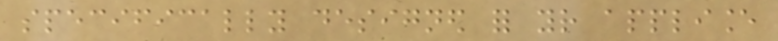specifically designed for your appliance
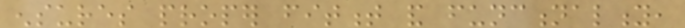ensures proper fitment and functionality,
